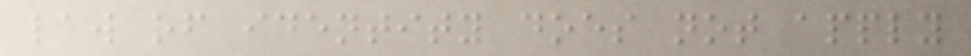law of identity does not apply
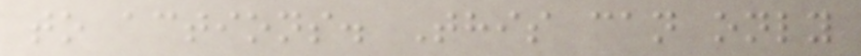to actions. This can only
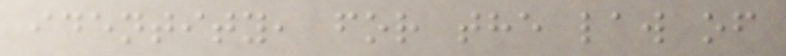identity, for the law of
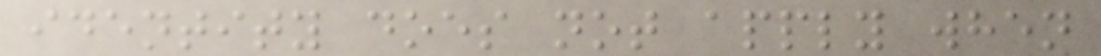identity does not apply when
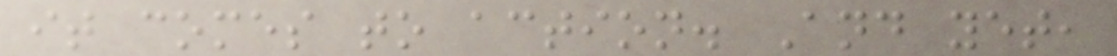it comes to action. And yet,
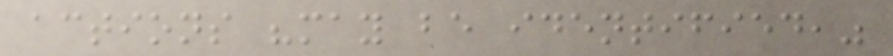actions "may be identified,"
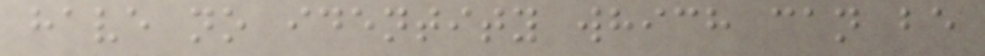have no identity which can be
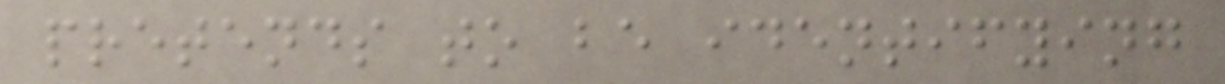pretends to be identifying
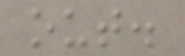out.
